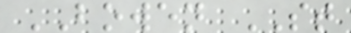BOWEN ST
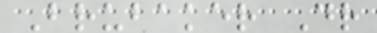Brubaker Dr
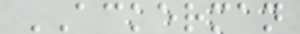ACKERMAN
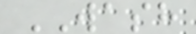WASH
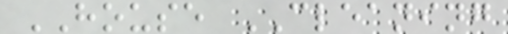HOUSE CLEANING
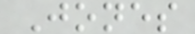Jones
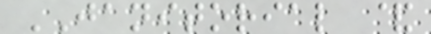JANITORIAL &
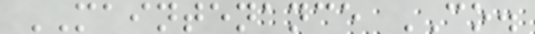MAINTENANCE CO.
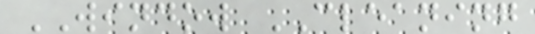WINDOW CLEANING
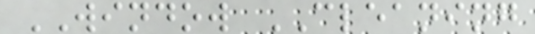WINDOW CLEANING
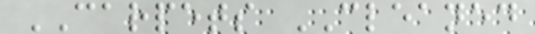CARPETS CLEANED
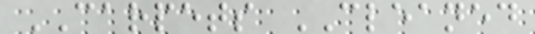CARPETS CLEANED
